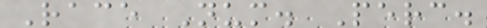Race Num. Perc.
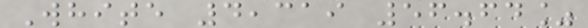White 4,319 56.64%
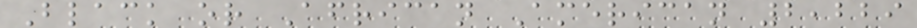Black or African American 2,229
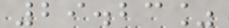29.23%
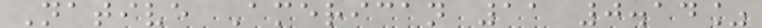Native American 11 0.14%
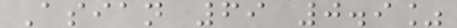Asian 69 0.9%
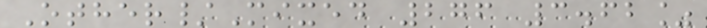Other/Mixed 276 3.62%
